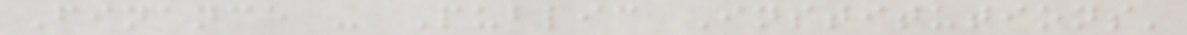Finance - Public Institutions'
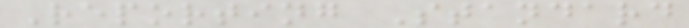Reporting Standard
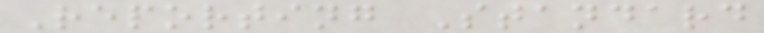Reporting Standard
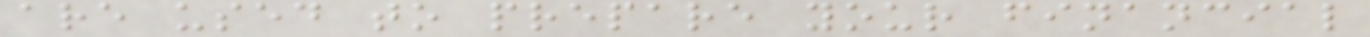are used to prepare your financial
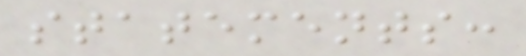statements:
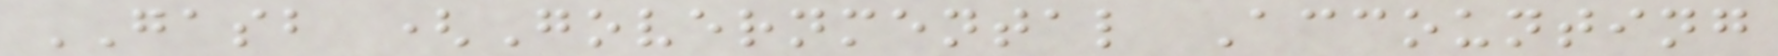GASB (Governmental Accounting
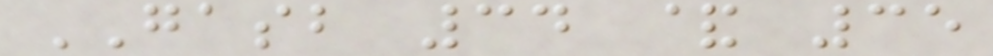GASB 34 & 35
